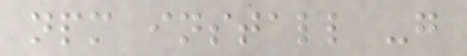npm install -g
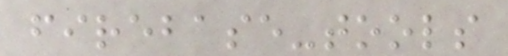firebase-tools
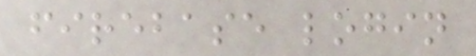firebase login
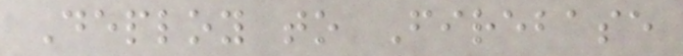Deploy to Firebase
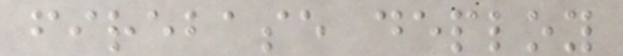firebase deploy
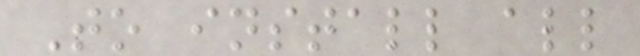To install all
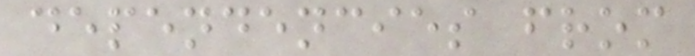dependencies from
